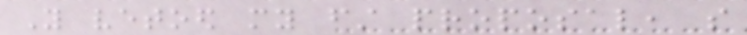You vetoed my first proposal, so
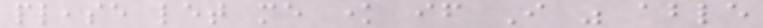please let me know if I was able
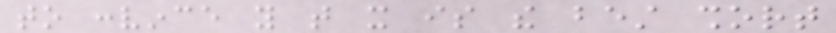to convince you that it is the best short
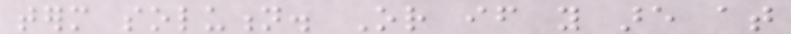term solution. Or if you are at
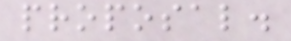proposal.
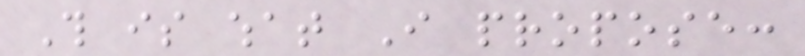This is what I propose:
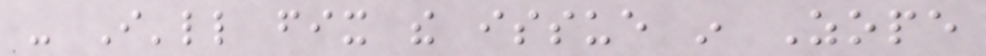- I'll fix the issue in Zope
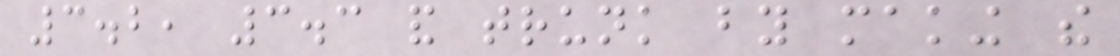3.2, 3.3 and trunk by making the
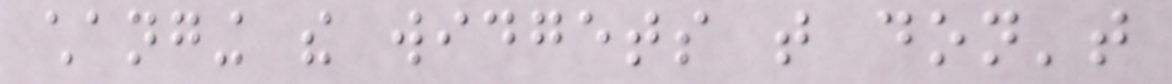changing the widgets that don't
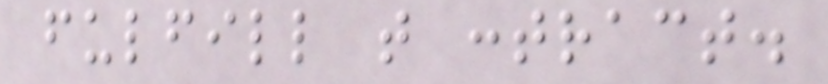fulfill that contract.
